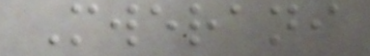Mwerani
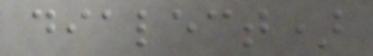dialect)
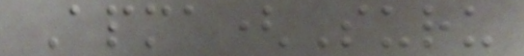Apma(Suru
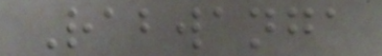Rabwanga
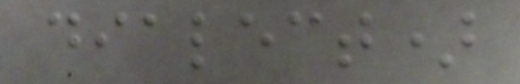dialect)
